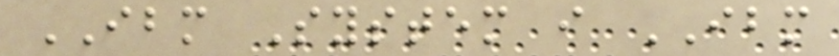IBM System i IBM
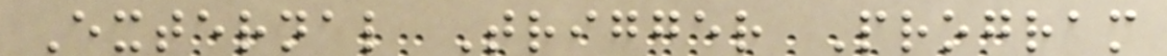External Trigger Program
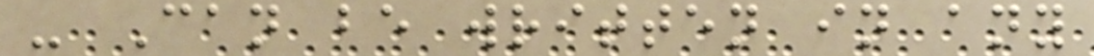- Can be written in any
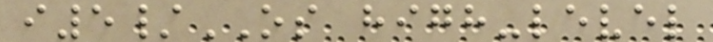i5/OS high-level
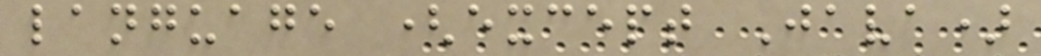language (except Java)
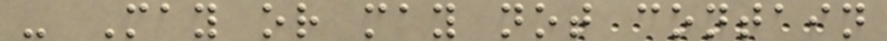- May or may not contain
